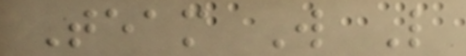Team W L
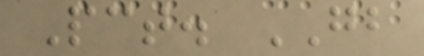Pct. GB
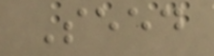Seed
